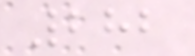282
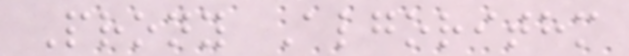Prony Algorithm
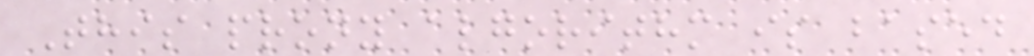This prony algorithm is based
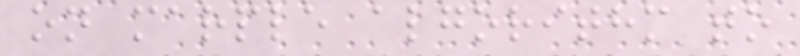on marple algorithm to
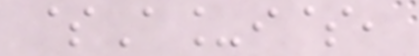$A_i$,
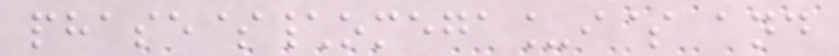phase$\omega_i$ and
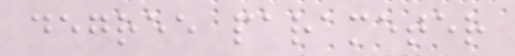degree parameter
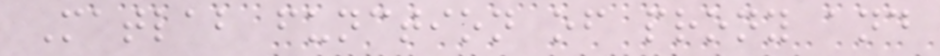Matlab function of prony and
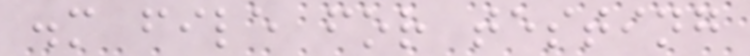.m file for testing
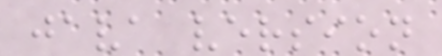java version
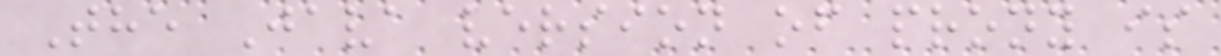The Java version of prony is
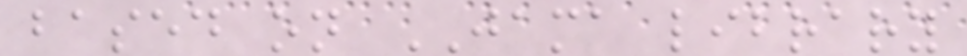based on JAMA library
